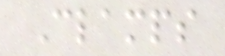Clamps
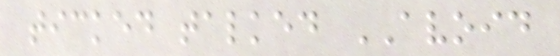ticked talked AVOID
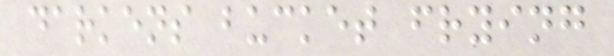darkens bucket frying
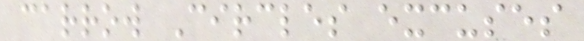carrow Circles excuses
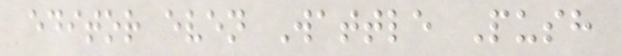editor even Wattle Push
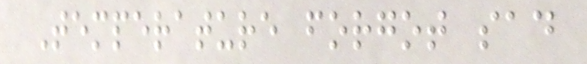Temperature forgot sad
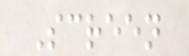Screen
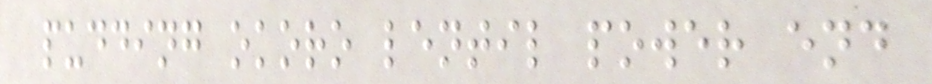pudding okoro lentil power end
